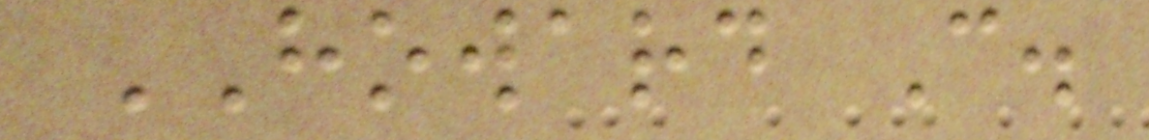HOWARD C.
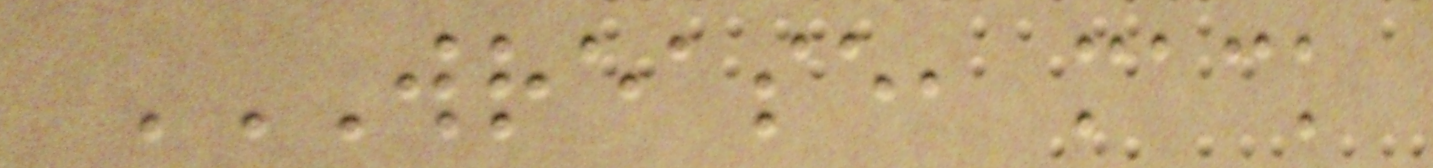WREASE, MACK
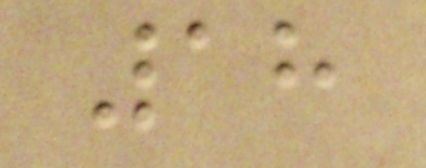18
